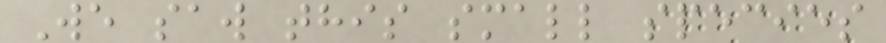We saw this small species
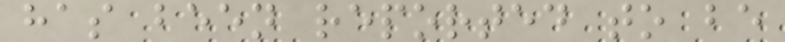has been reported to be
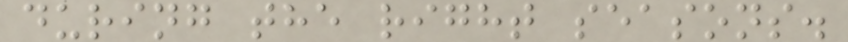during the right seasons.
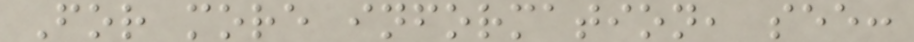For more information, see:
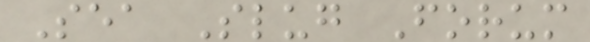Sea Slug Forum
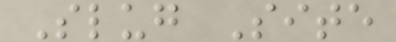Slug Site
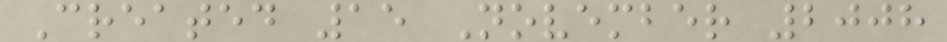Created 15 November 2008
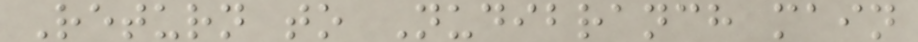Return to Nudibranch main
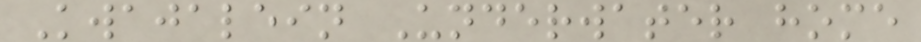Kwajalein Underwater home
